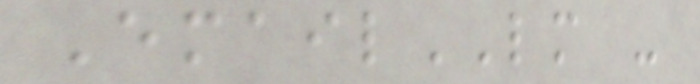EmailLM -
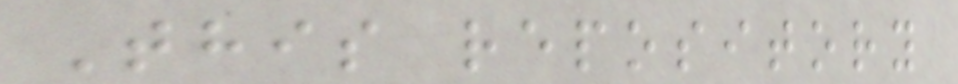This repository
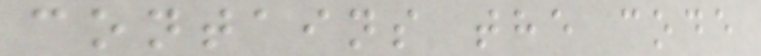contains the code
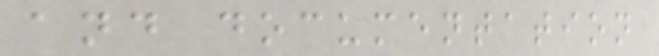and documentation
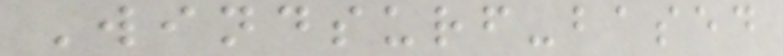Windsurf-based
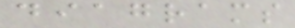diagrams
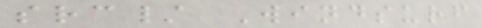src/ Windsurf
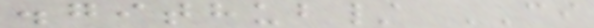.github/ CI
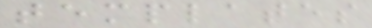templates
